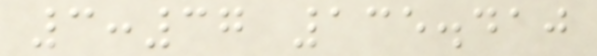3:37 135.410
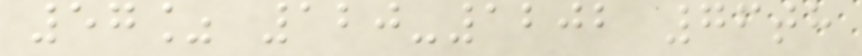57% 120-1202 76th
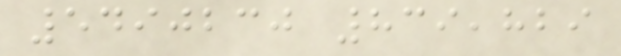5490230 839,829
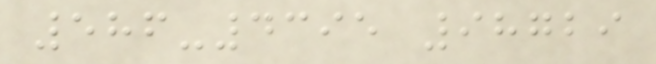586-4395 98729
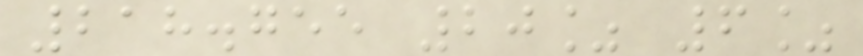218.755 20% 6%
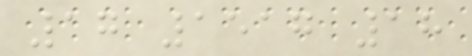17 1517 18
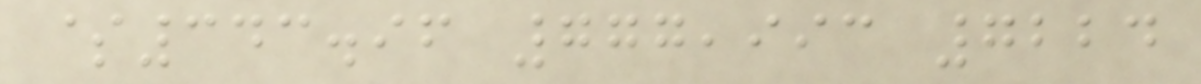$343.96 777,993 7224
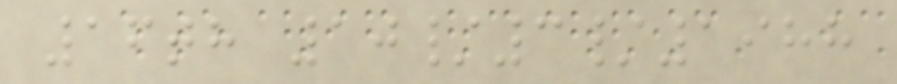16th 10/3/1988
